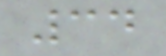34
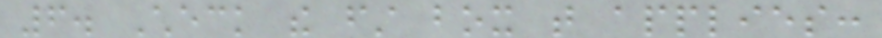6. Check the first box that applies:
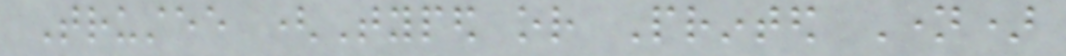Trustee (Typed or Printed Name)
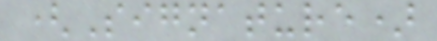(Signature)
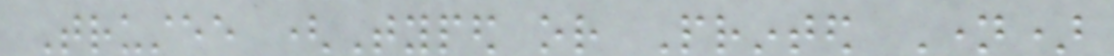Trustee (Typed or Printed Name)
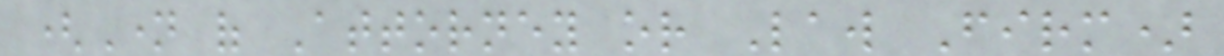(Name of Attorney or Law Firm)
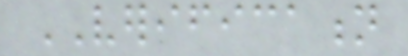VERIFICATION
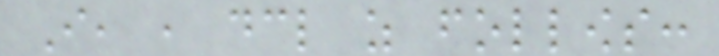I, , declare as follows:
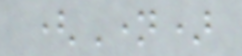(Name)
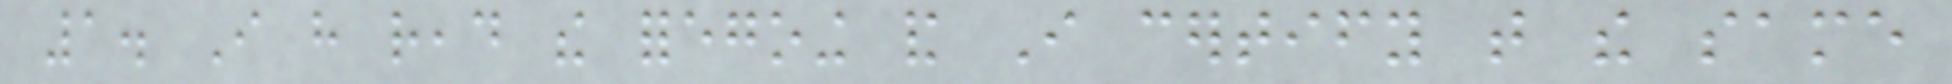1. I have read the foregoing and I certify that the same
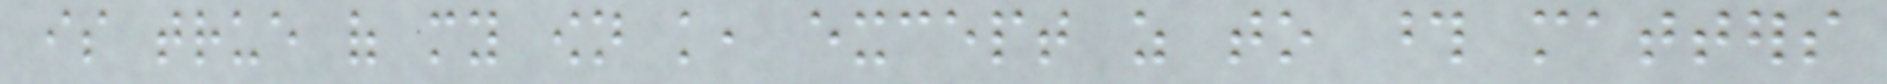is true of my own knowledge, except as to those matters
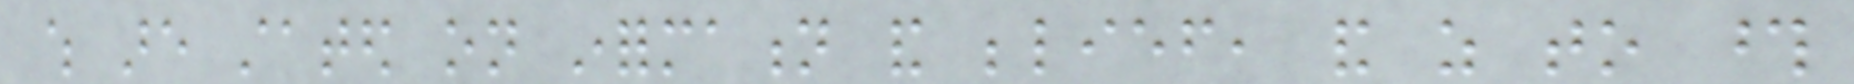which are stated on information and belief, and as to those
